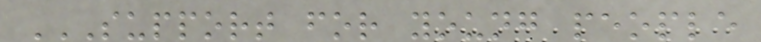SUPPORT FOR YOUNG PEOPLE
